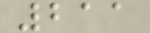211
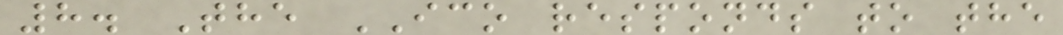8. The ICO responds to the
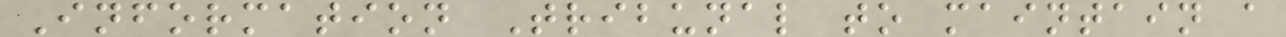Information Tribunal to maintain a
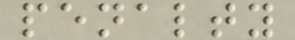penalty
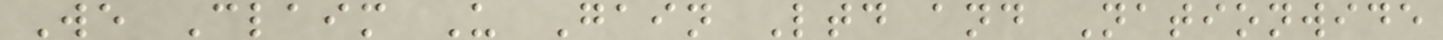We Claim U Gain Ltd and Nationwide
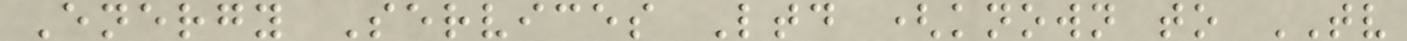Energy Services Ltd (known to TV
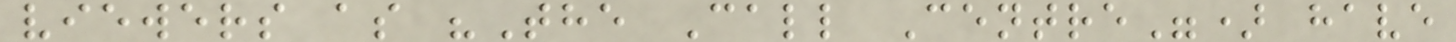viewers as "The Call Centre") have
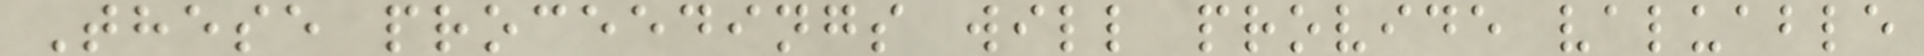These proceedings will provide valuable
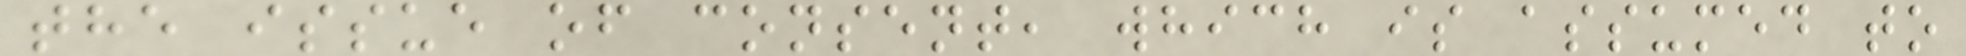the issue of consent, which is assumed to
